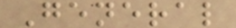General
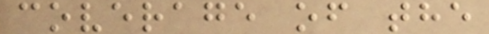coverage of the
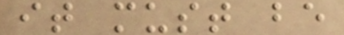it must be
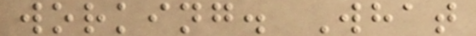working. What
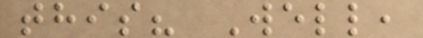this? Well,
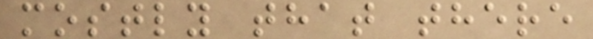mostly that there
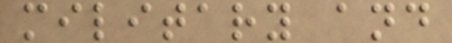military and
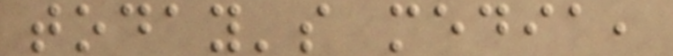today's media,
